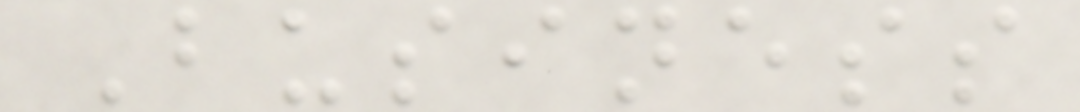Business
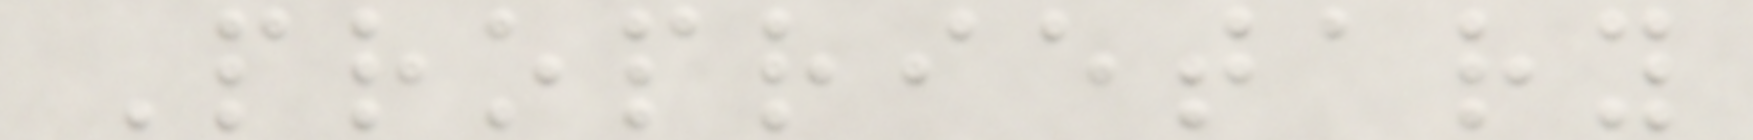Proprietary
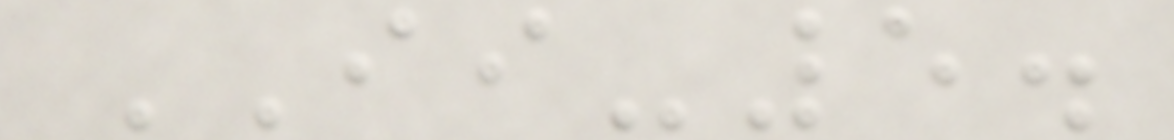II-5.
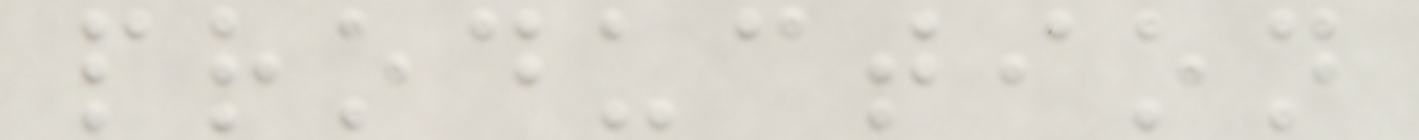production
